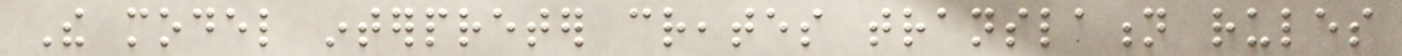The model interpreter creates translation rules
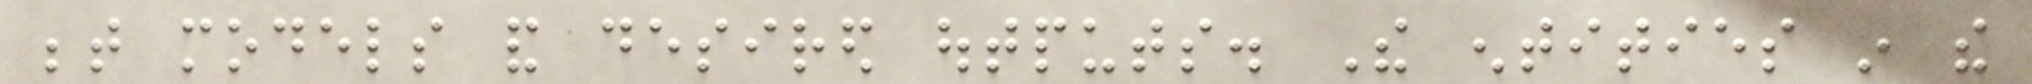between models and desired outputs. The entities in the
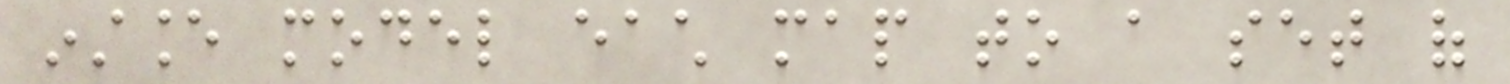instance model each map to a set of
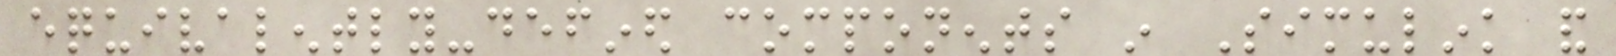equivalently-defined components in Simulink and
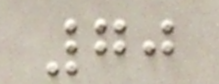70
